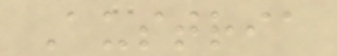Austria
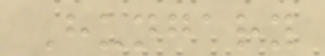Hungary
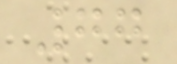77
